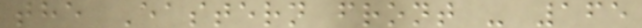the Eastern front - 165
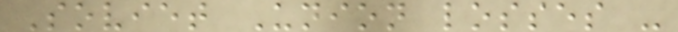Soviet Union losses -
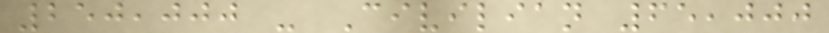250,000 - Civilian 65,000
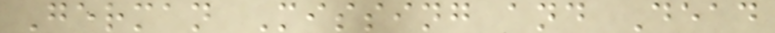German Missing and Dead
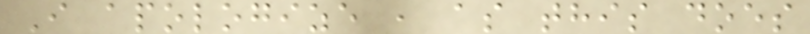I apologize , as this does
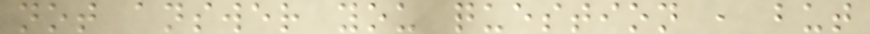not answer you question , but
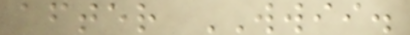after WWII.
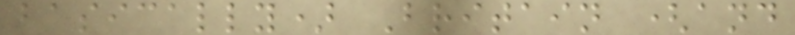basically) Britain (and
